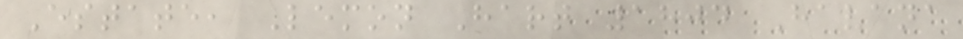Estate, Lemon Hart 1804 Havana
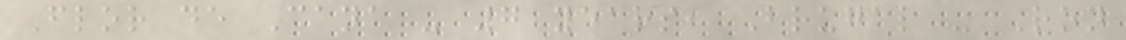Flor de Cana - 7 years, Brugal - Ron
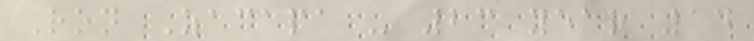Ron Zacapa - 23 year 14
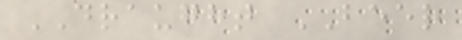DRAUGHT BEER
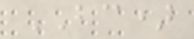BC)
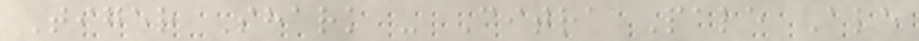Tiger Shark - Citra Pale Ale
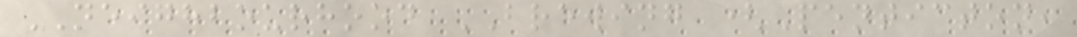NEIGHBOURHOOD BREWING (Penticton,
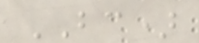BC)
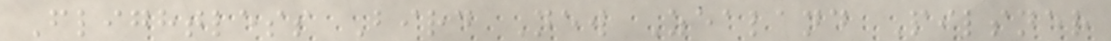Flightless Bird New Zealand Pilsner
